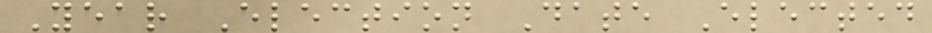Year Election Date Elected
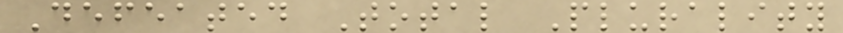Defeated Total Plurality
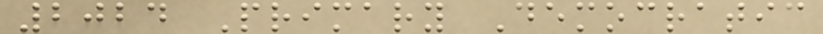2024 Primary Democratic
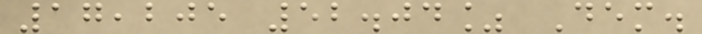17,205 52.04% Dem.
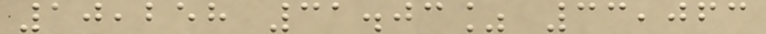10,258 31.03% 33,063
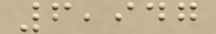6,947
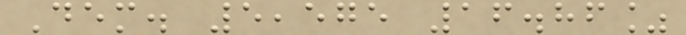Dem. 5,575 16.86%
